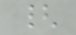{
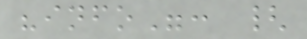"info": {
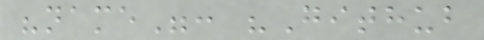"name": "Github
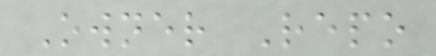Owner Repo
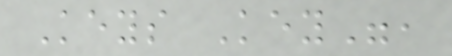Keys Key",
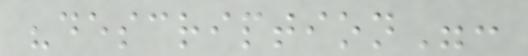"description":
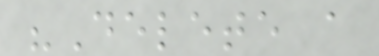"Delete a
